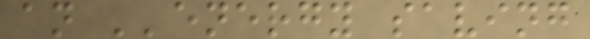an ''energy saving
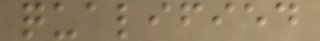qualified
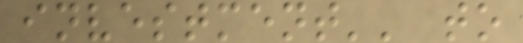investment'' to
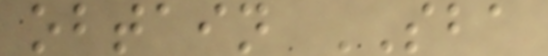obtain SBA
